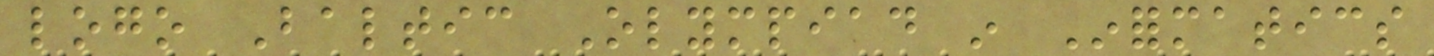logo Baltic Olympiad in Informatics
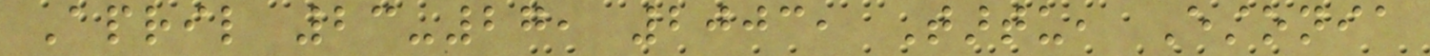April 23-27, 2003, Tartu, Estonia
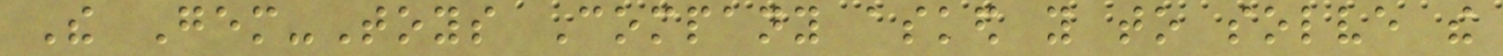The Gem-Toys Company asked you to solve the
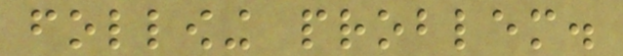following problem.
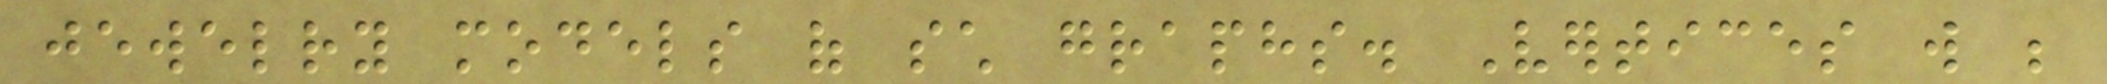jewelry models of such graphs. Vertices will be
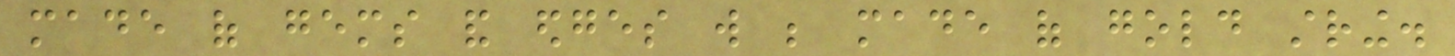made of gems and edges will be made of gold string.
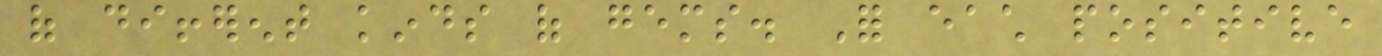of different kinds of gems. For each positive
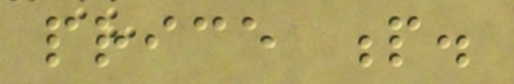price p.
